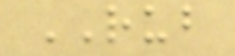RUB
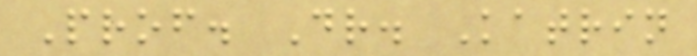Prof. Dr. Katrin
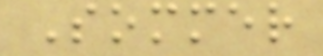Sommer
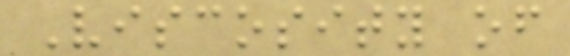Viscosity of
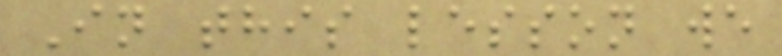In this lesson we
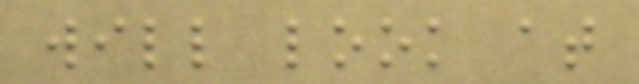will look at
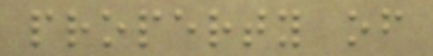property of
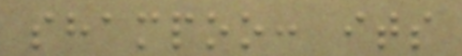shampoo: its
